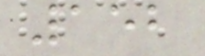152
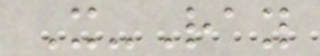X-Ray
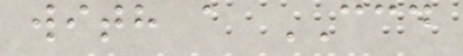with a CCD
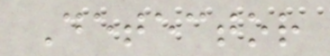Detector
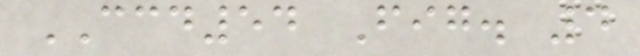CCD54 Fig. 4
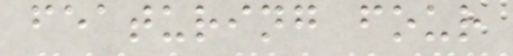featuring four
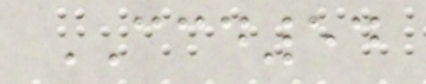CCD54
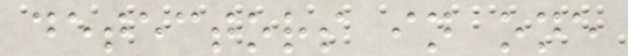detectors in one
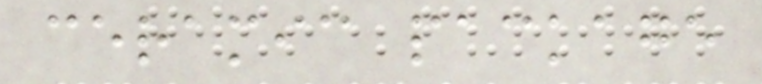ceramic package
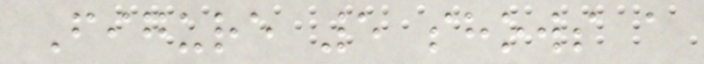Figure 5 shows a
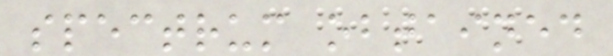spectrum obtained
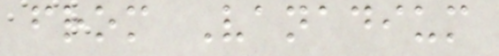from Vanadium
